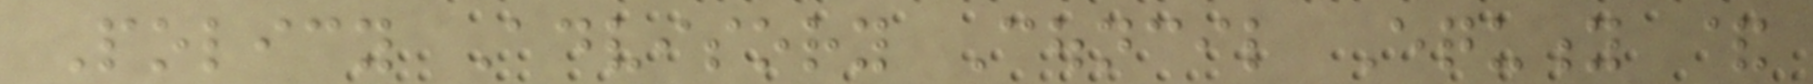Policy Advisory Council Equity &
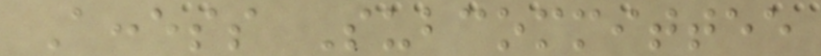Access Subcommittee
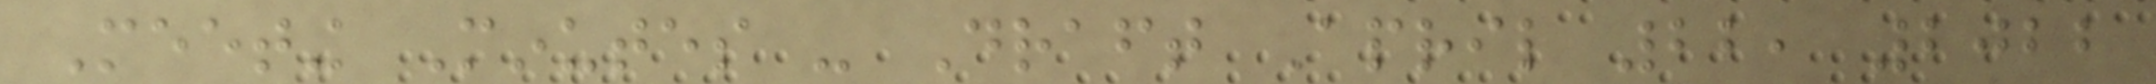Meeting Minutes - Draft April 22, 2022
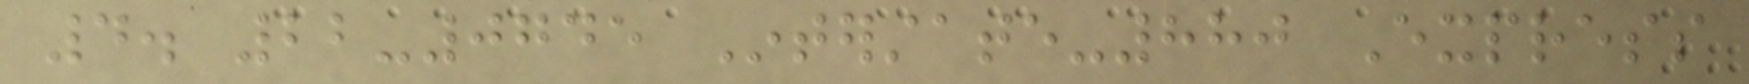4. 22-0745 Interstate-880 Express
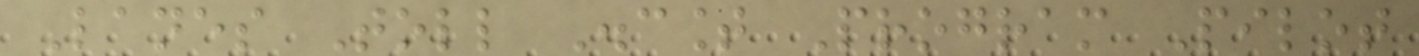Lanes Toll Discount Program Pilot
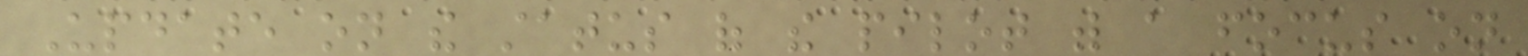Update on the status of the pilot with a focus on
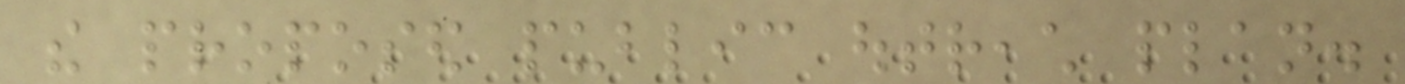the proposed public outreach plan.
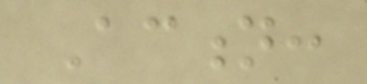Action:
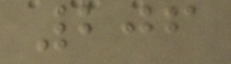206
